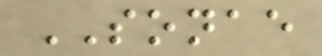SONAE
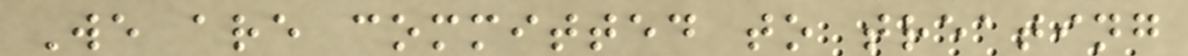We are committed to treating
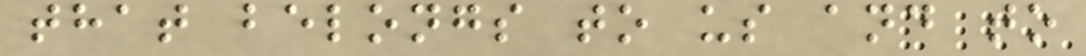that belongs to us and to
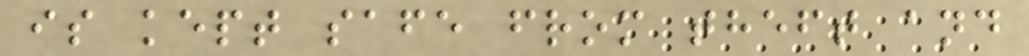is kept safe from theft and
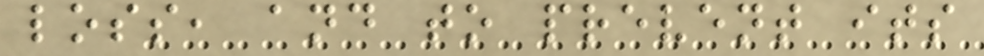loss, and to prevent its
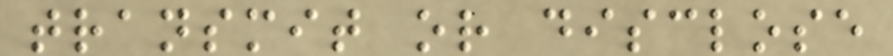transmit or disclose
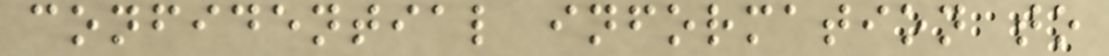confidential information to
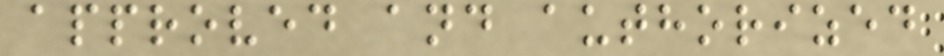approved and authorized
